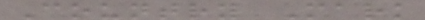Country Mark
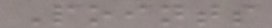Points
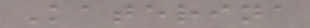Katerina
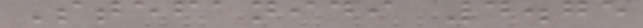Stefanidi 4.75
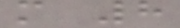m 8
